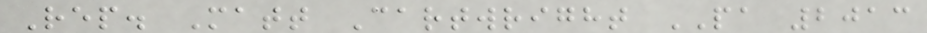Rep. Matt Cartwright PA 2013
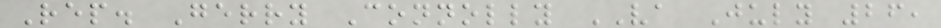Rep. Gerry Connolly VA July 26,
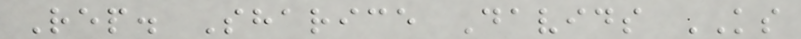Rep. Sharice Davids KS
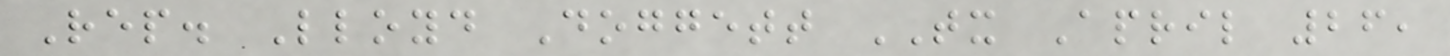Rep. Lloyd Doggett TX April 26,
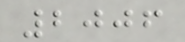2006
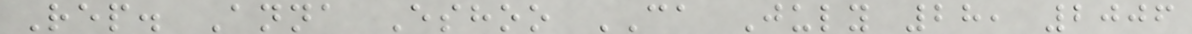Rep. Anna Eshoo CA July 28, 2006
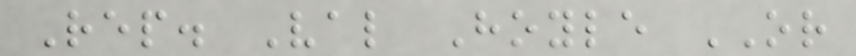Rep. Val Hoyle OR
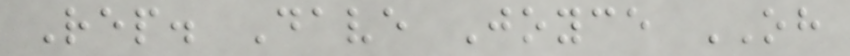Rep. Dave Joyce OH
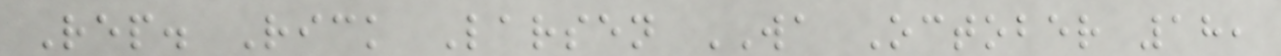Rep. Rick Larsen WA October 18,
